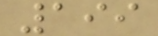199
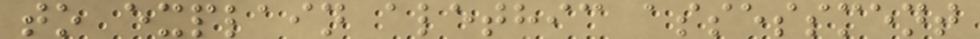to explain alethic assessment
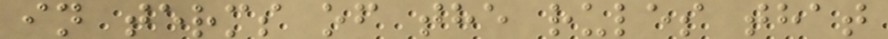in terms of the rules that
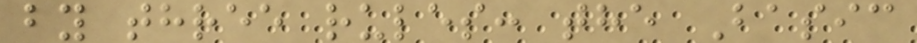by three rules: the Basic
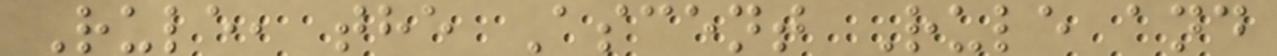Rule, the Ascent Rule and
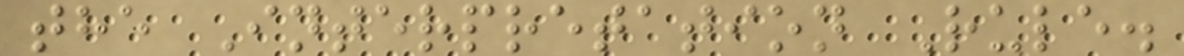the Interpretation Rule.
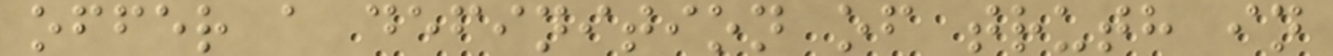offer a definition of truth in
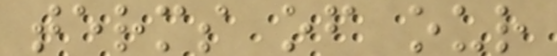terms of our
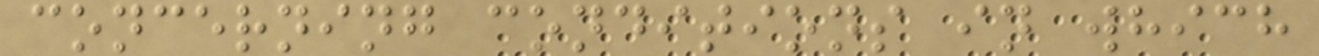concerning conditions in which
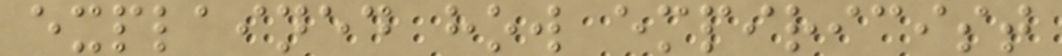explained how empiricist
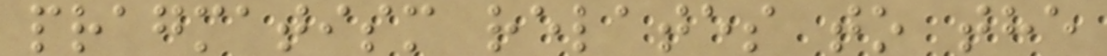pragmatism relates to the
